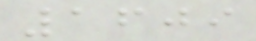1609
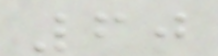60
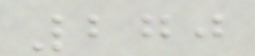270
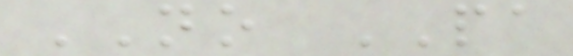NO PA
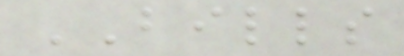BILLS
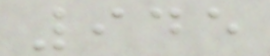945
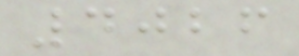4026
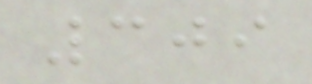309
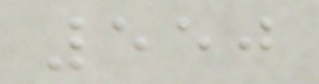550
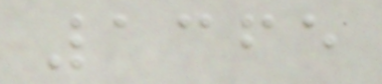1365
